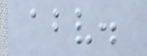above.
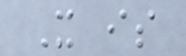It is
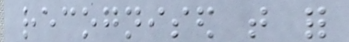recognised that for
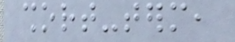short-term,
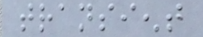transient
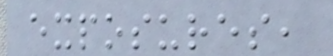exposures,
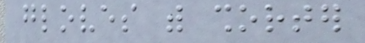gloves with shorter
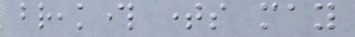breakthrough times may
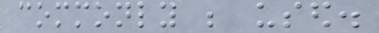commonly be used.
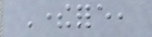Therefore,
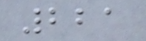221
